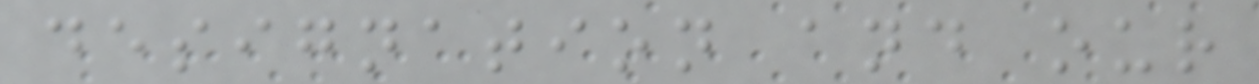designation and our
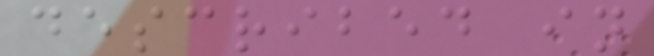described in
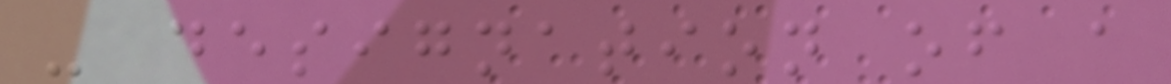- designation of a
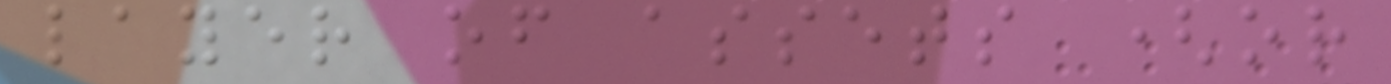layer of assets (or
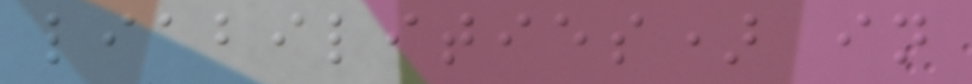liabilities) in
